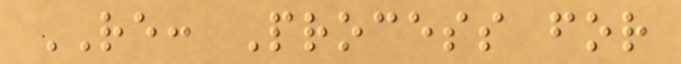RE: Process for
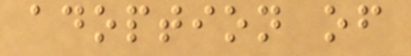adoption of
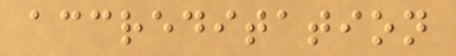accreditation
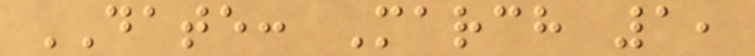DATE: March 1,
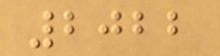2022
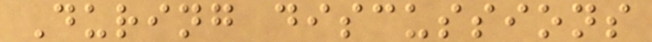During discussions
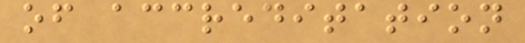of accreditation
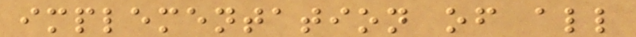implementation of all
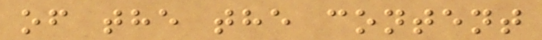of the the content
